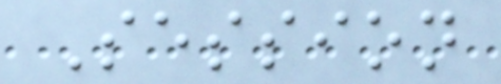Session
